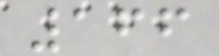166
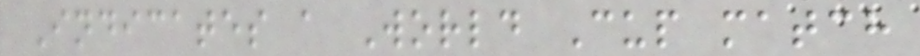Indicates a World Cup match
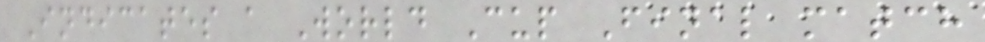Indicates a World Cup Final match
